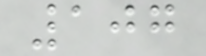107
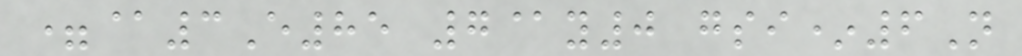=@3E85 7@y0 gsi*6N
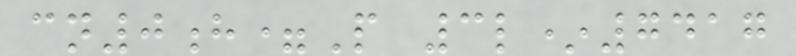cn0h=P 3l*7417
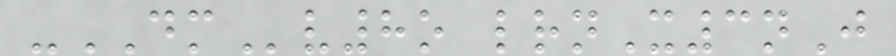-DMv8o lrnX3nJ
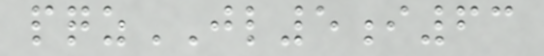pqzJL5i63
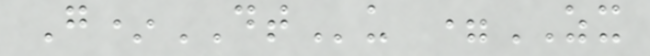G*DTu =ZX
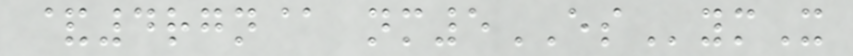&4rgn@ nm5ESymX
